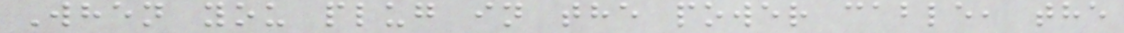When you plug in the power cable, the
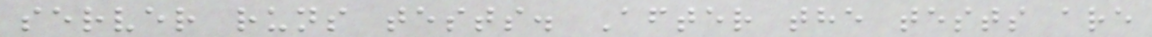server runs tests. After the tests are
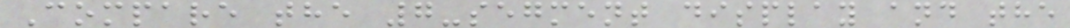Compare the 7-segment display and the
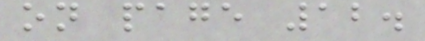on page 12.
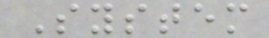System
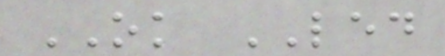OK LED
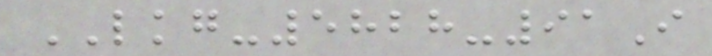LKG-5828-91I
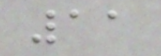11
